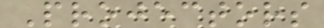Projectors
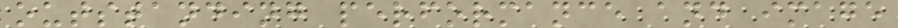outstanding performance and image
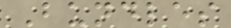Bundles
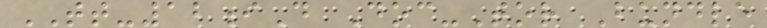TT-12iD Doc-Tor Bundle
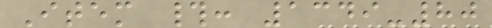Item #: 1349-80
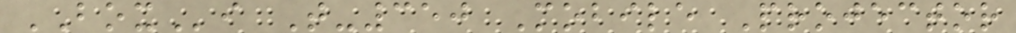BOXi T-350 Mobile Projector
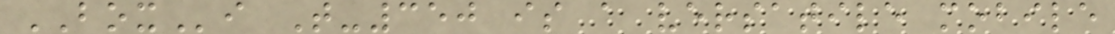BOXi T-350 is a versatile mobile
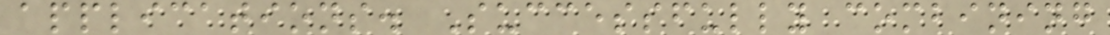applications. Successfully combining
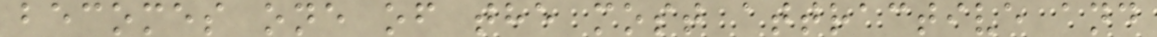becomes one of the most attractive and
